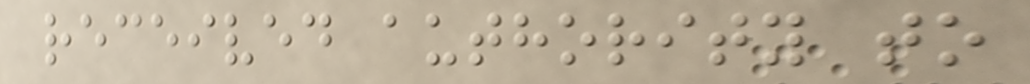received authority to
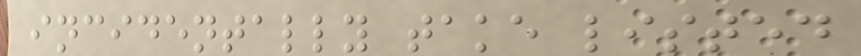incidentally take listed
